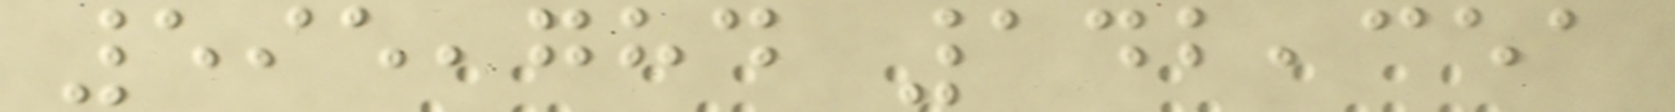595,784 142,351
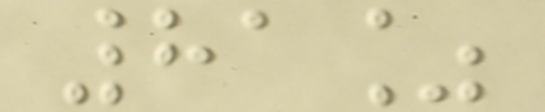81%
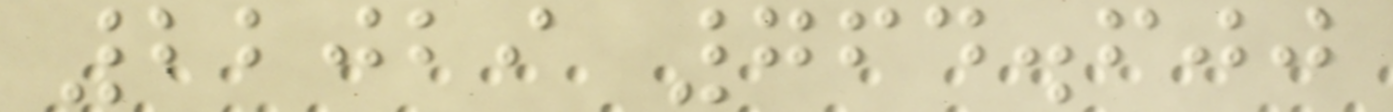22029 764.600
